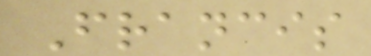Francis
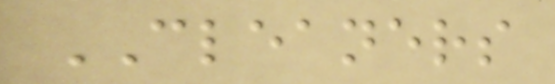CLEANERS
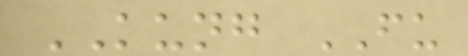KUNG FU
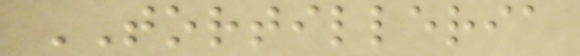TORTILLERIA
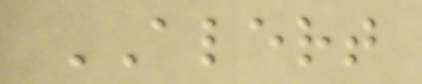ALERT
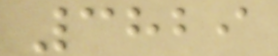3829
